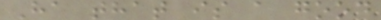Ha that is a good
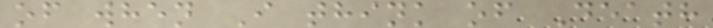of when I think of Death
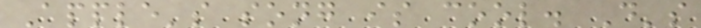Apple's song is cool. D's
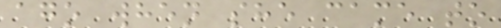ago when she came to
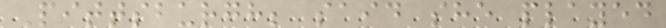Pittsburgh; said she played
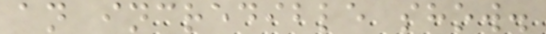an incredible show.
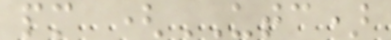pm (UTC)
